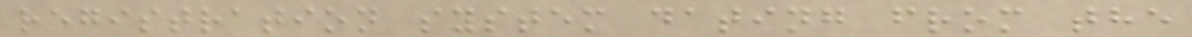registration system dating from the
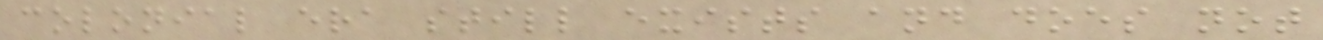colonial era still exists and does not
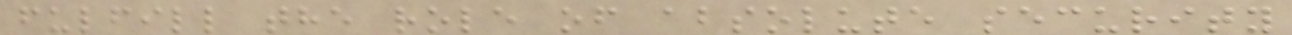fulfill the role of absolute security
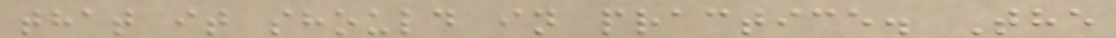that it should in practice. The
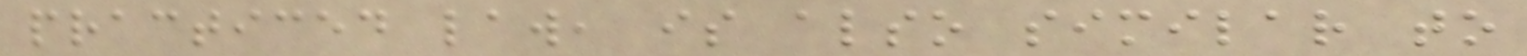practiced law, is also similar to
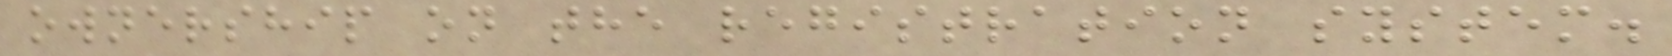ownership on the registration system.
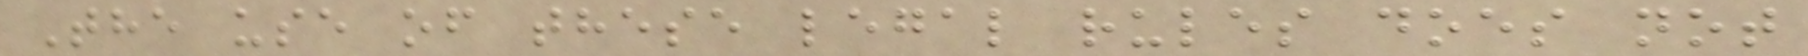The use of these legal rules does not
